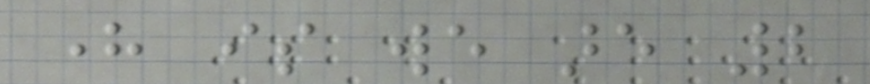here is we are 2
